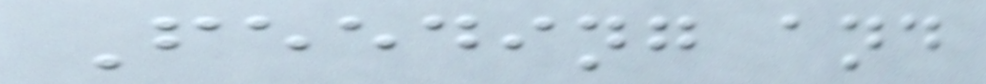Feeding and
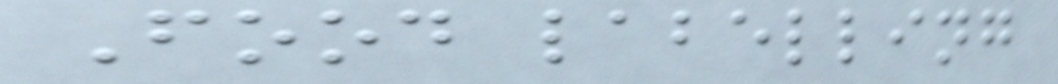Food labelling
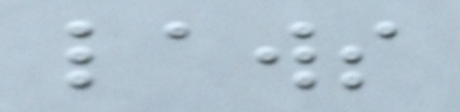laws
